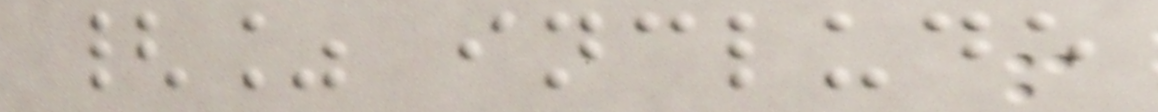{% include
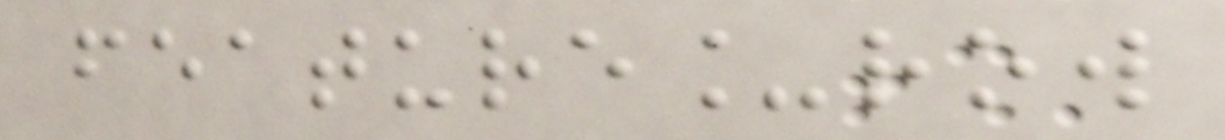feature_row
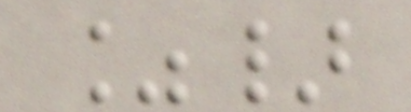%}
